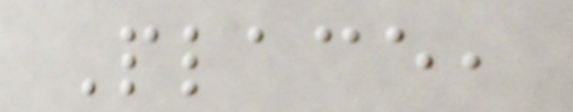Place,
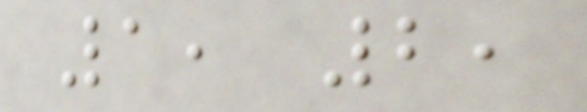1, 2,
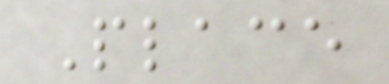Place
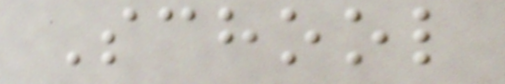School
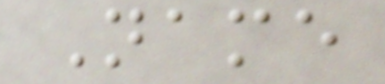Name
